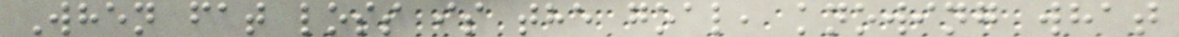When fat loss is the goal, knowing what
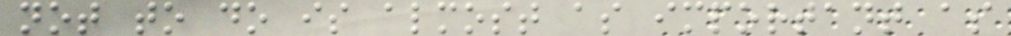not to do is almost as important as
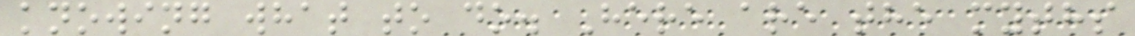knowing what to do. Here are the myths
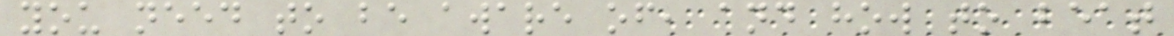you need to be aware of, and how to beat
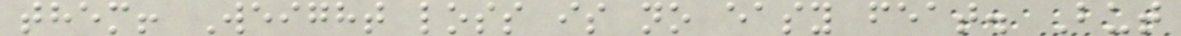them! Weight loss is no easy feat. But
